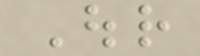Our
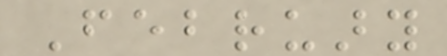February
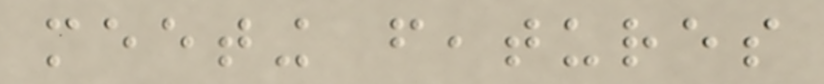meeting features
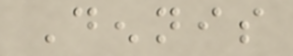Dennis
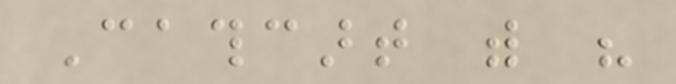Cathcart with his
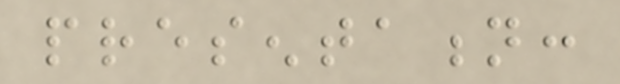presentation:
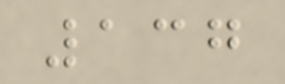137
